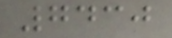7430
